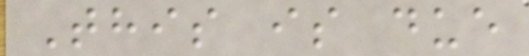This is due
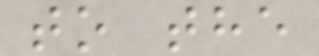to the
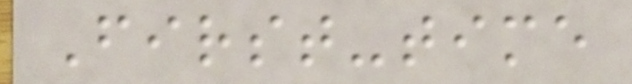First-time
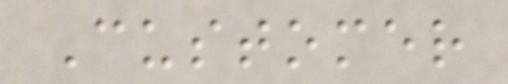Customer
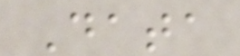Data
